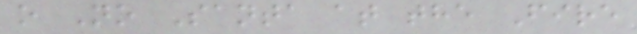o No Santa at the Fire
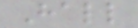Hall
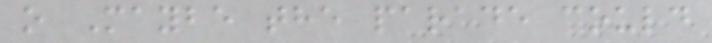o Maybe the parade could
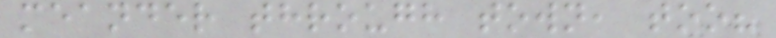meander through town, too?
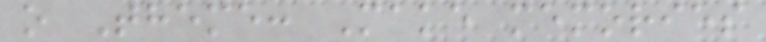o Theme: Make memories
